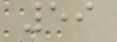59
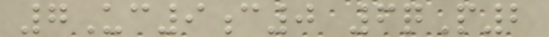7Uc9c0 6qP2
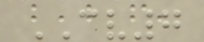CV7
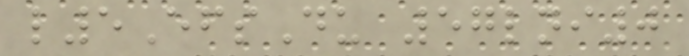l5EfsDu 57lni0
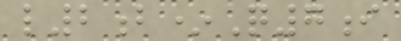l2b*Q7i
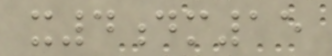x4dm15
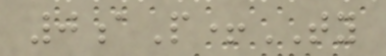0aP+TY
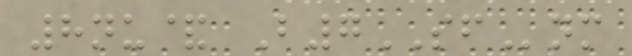8nu& B7SFnm
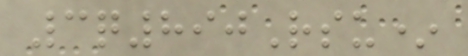3q890Rsu*
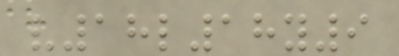v18l18y9
